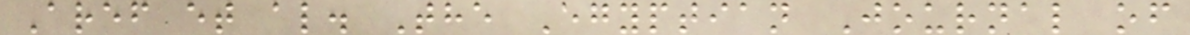Aref et al. The Egyptian Journal of
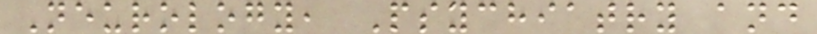Neurology, Psychiatry and
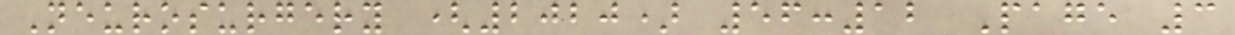Neurosurgery (2020) 56:12 Page 3
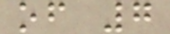of 7
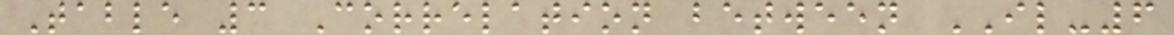Table 3 Correlation between IL-6
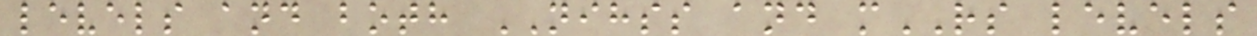levels and both NIHSS and mRS levels
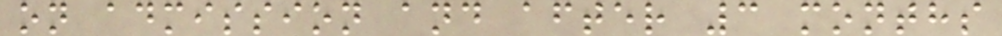on admission and after 3 months
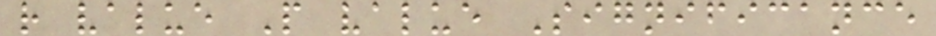r value P value Significance
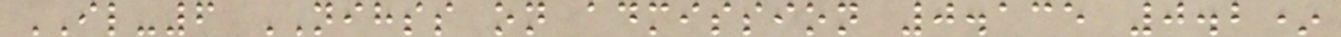IL-6 NIHSS on admission 0.135 0.2*
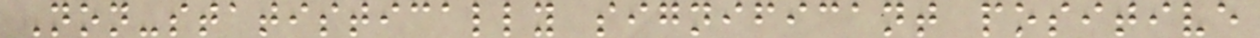Non-statistically significant positive
